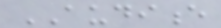AUDIENCE
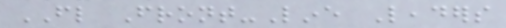FL Front-Line Leaders
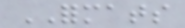FORMATS
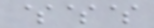$$$
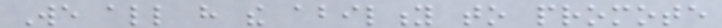We all have the ability to promote
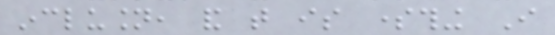inclusion, and that is something I
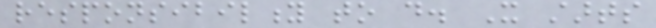responsibility to do. It starts
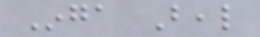Inga Beal
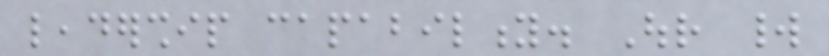leadership capability. Our world
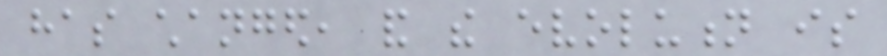has changed, and the evolution is
